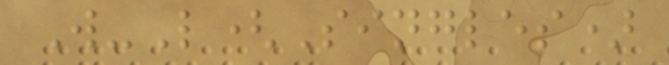W-L(Singles)
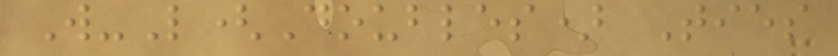W-L(Doubles) Ties
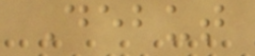Debut
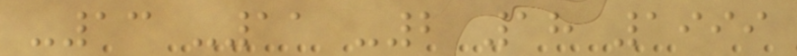-13 -11 -2 18 1999
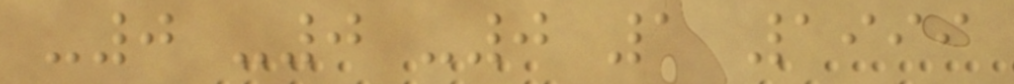-0 -0 -0 1 1999
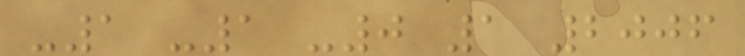-1 -1 -0 1 2006
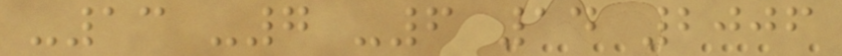-13 -7 -6 14 2006
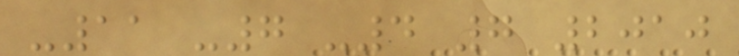-11 -7 -4 7 2010
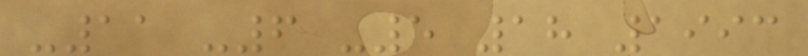-11 -6 -5 18 1993
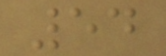54
